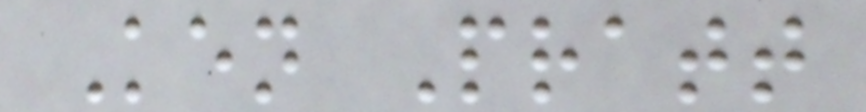Ken Pratt
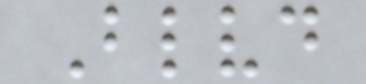Blvd
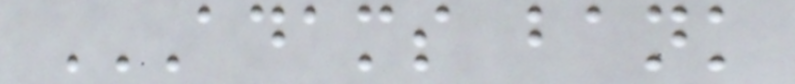ADAMS BANK
